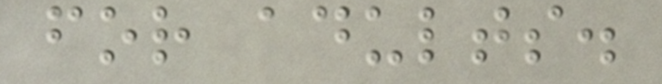for adults.
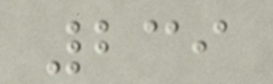239
